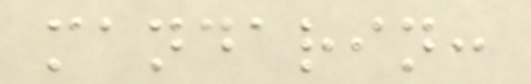mandarin:
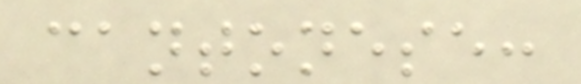cantonese:
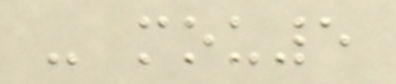- mou5
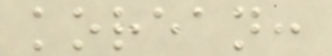korean:
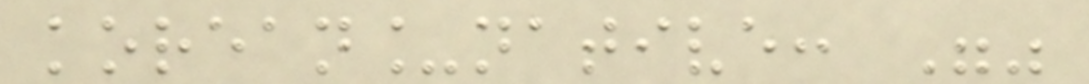korean_native: ""
